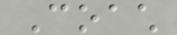Coach
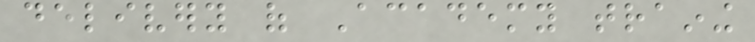delivery of Academy training
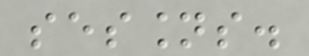sessions.
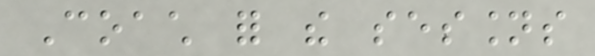Coach for the sessions
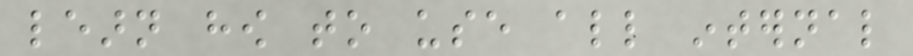learn how to use all internal
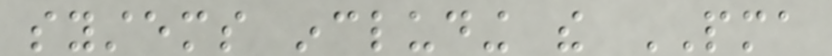systems including the PMA
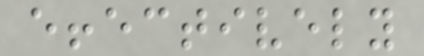effectively
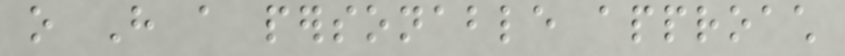o Have a personable approach
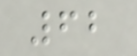62
